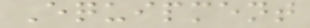Equipment
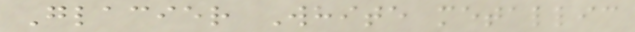Glacier White metallic
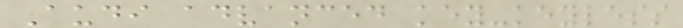Audi advanced key-keyless
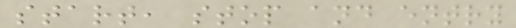start, stop and entry
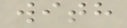with
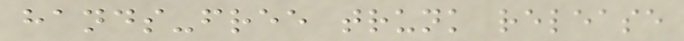hands-free trunk release
